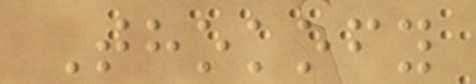Thokofy
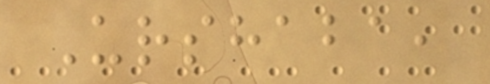Urshaba,
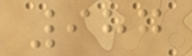987
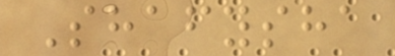Shafysha
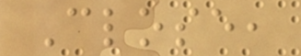Close,
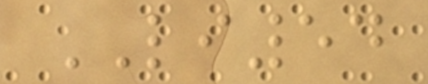LI54
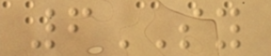6SY
